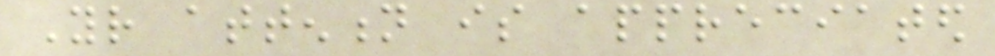Your attention is appreciated
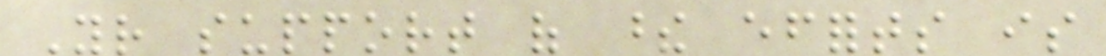Your support of these efforts is
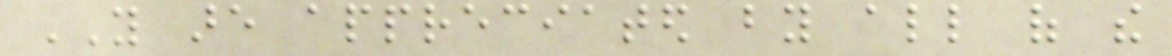YOU are appreciated by all of the
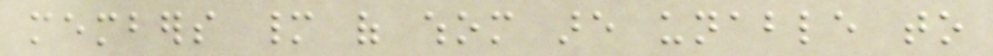members many of whom are unable to
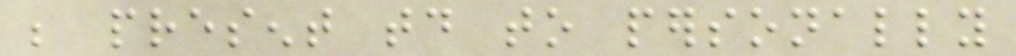be present today to personally
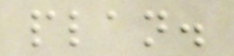plan.
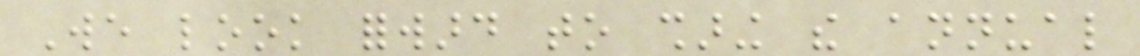We look forward to sharing the annual
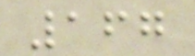167
